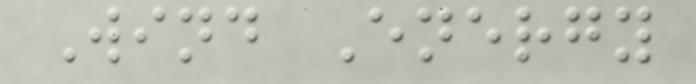Wind Energy
